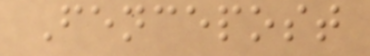Fencepost
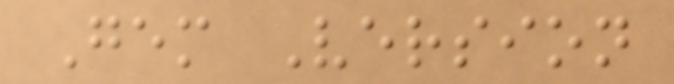Gem Version
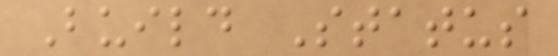Build Status
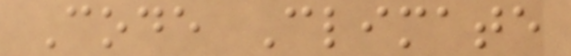Code Climate
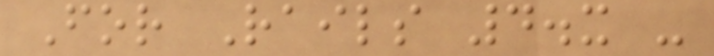For Rails 4.x -
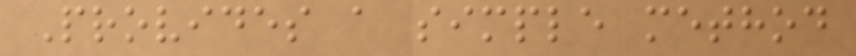Provides a simple method
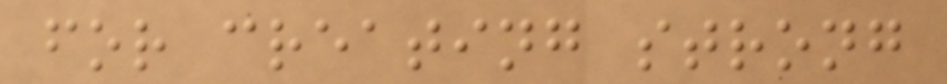for creating strong
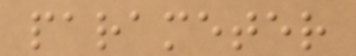parameter
